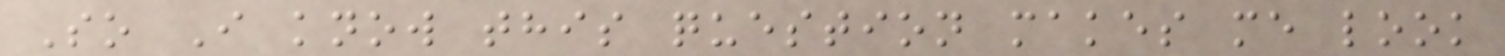So I know this question makes me look
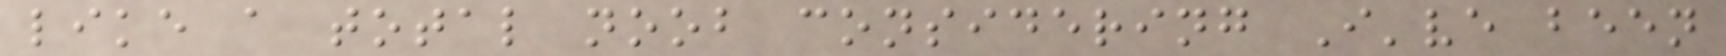like a total noob considering I've been
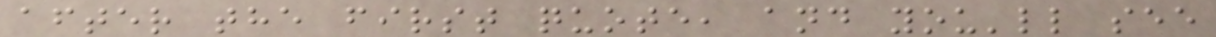after the first quote, and you'll see
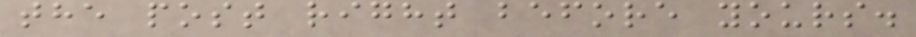the post right before yours.
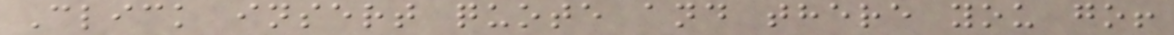Click insert quote and there you go!
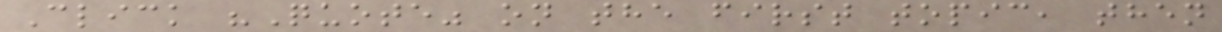Click "Quote" on the first topic, then
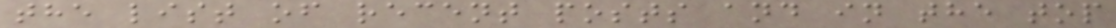the list of recent posts and in the top
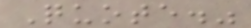Quote."
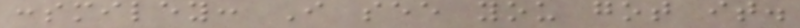:smiley: I see you got it.
